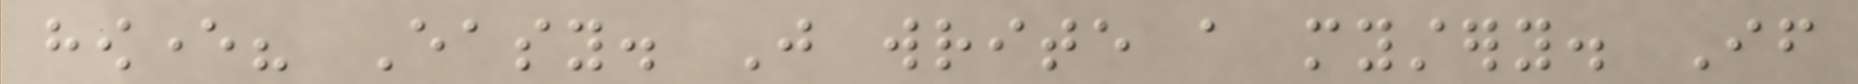however? Easy. Just write a mystery. If
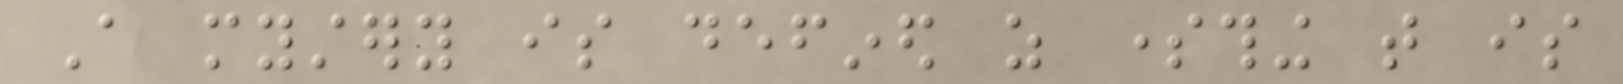A mystery is defined as something that is
